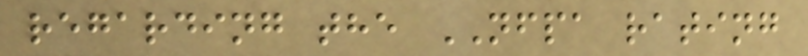regarding the NFPA rating
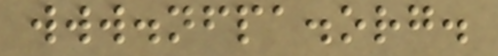www.nfpa.org.
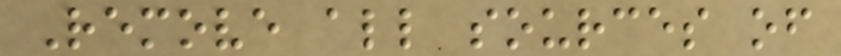Remove all sources of
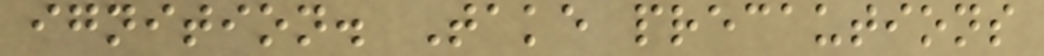ignition. Take precautions
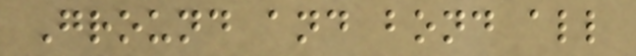Ground and bond all
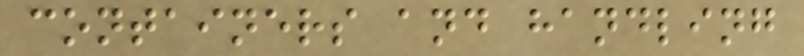containers and handling
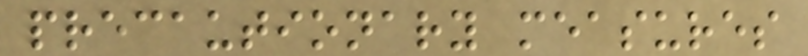precautionary measures
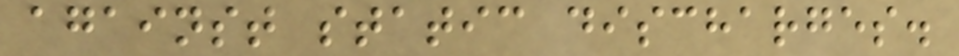against static discharges.
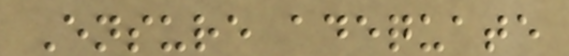Ensure adequate
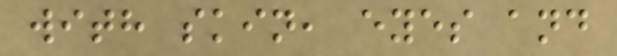with skin, eyes and
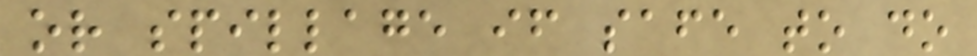or spillage if safe to do
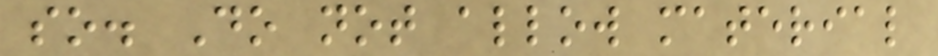so. Do not allow material
